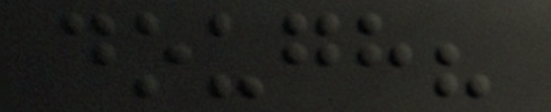dough?
